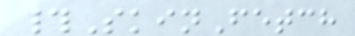#SkinFetch
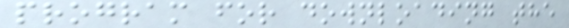program for downloading the
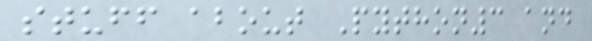stuff about Python3 and
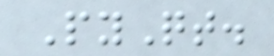PyQt.
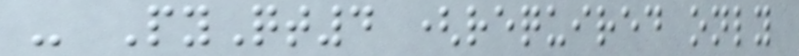- PyQt4 (required only
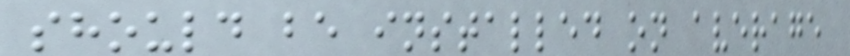should be installed on average
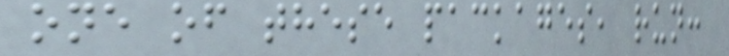one of these packages, run:
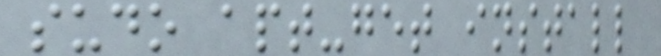sudo apt-get install
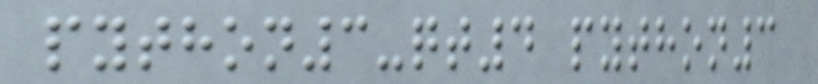python3-qt4 python3
